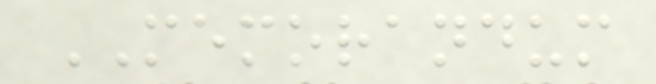MEMORANDUM
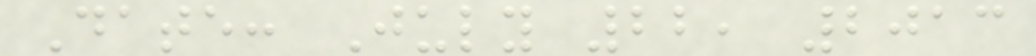Date: July 22, 2013
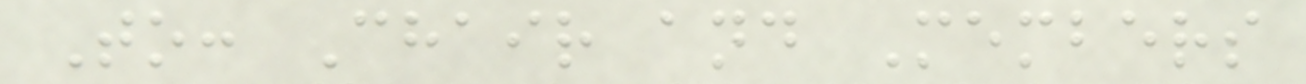To: Chair and Members
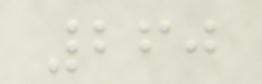260
